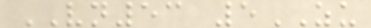VN53 5ZU
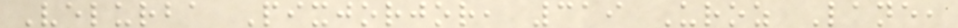Velurba Pixjorjor, 319 Uroz Lane,
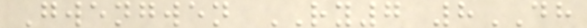Gwengwen RY7 8DH
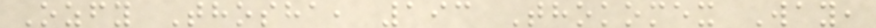Ozfy Thosha, 193 Thokomex Way,
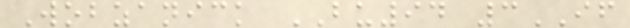Wobzanick BU94 3IF
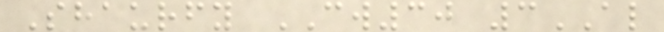Shaurfy CW30 3AL
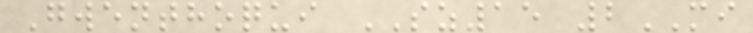Gwenthoqui SZ15 2MI
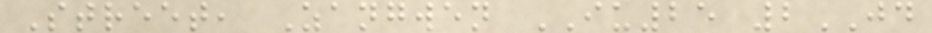Street, Zangwen IU25 2JD
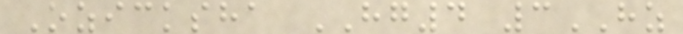Ozicksha HG4 3HZ
